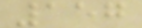157
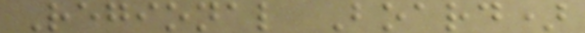Regional Board)
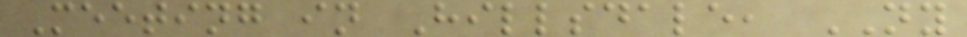Meeting in Hillsdale, NY
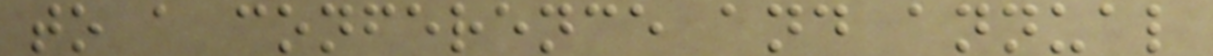to a conference and annual
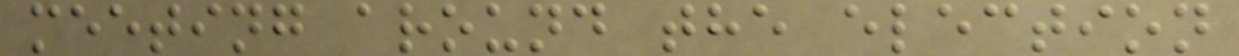meeting around the election
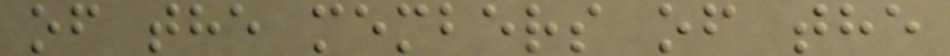of the members of the
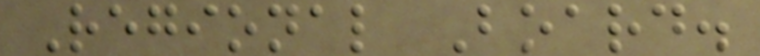Regional Board.
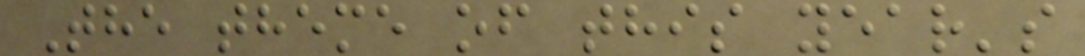The theme of this year's
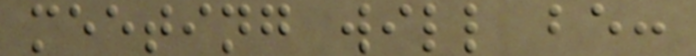meeting will be:
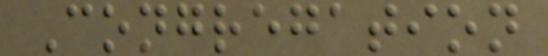Congregation
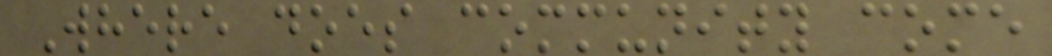Where does community come
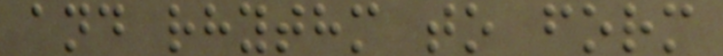and rhythm to form
